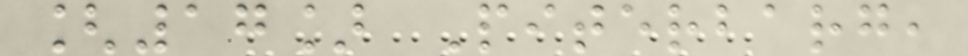[17] Piterbarg,
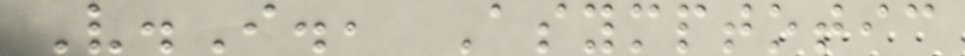V.I., Asymptotic
